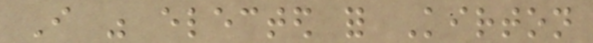I was elected for Kirton
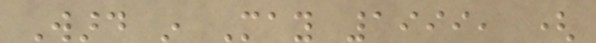Ward in May 1999, (
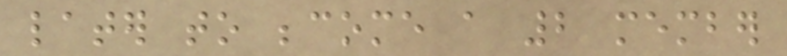later to become a 2 member
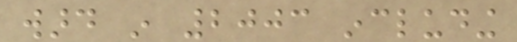ward in 2003 including
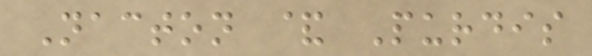Nacton & Purdis
